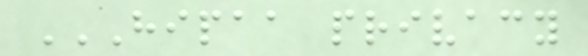HIPAA PRIVACY
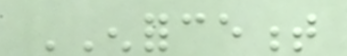ENFORCEMENT
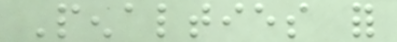Penalties for
